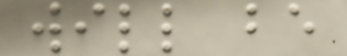will be
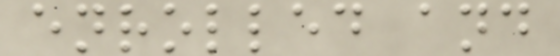enrolled and
